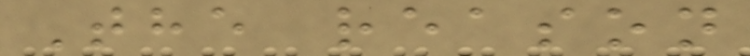The reason
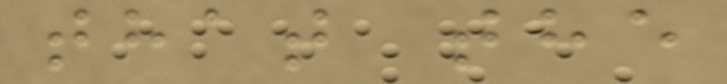that the
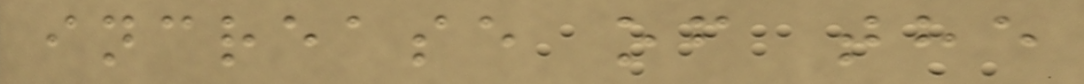increase of the
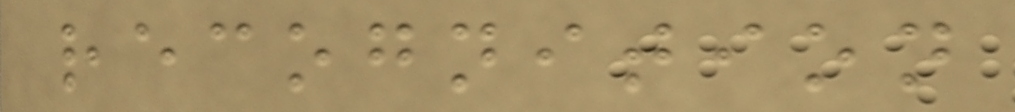recognition
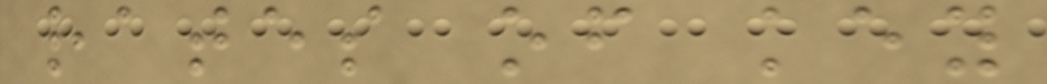rates of key
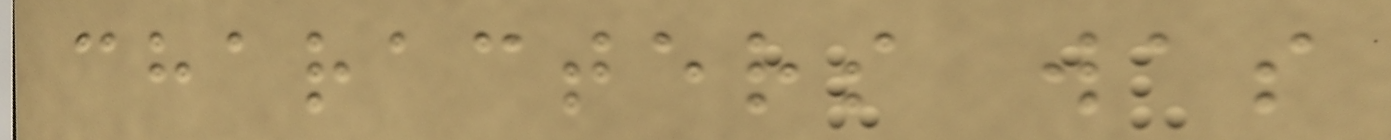characters was
